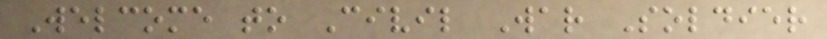Welcome to Civil War Soldier
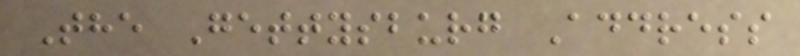The Gettysburg Address
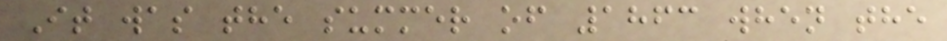It was the summer of 1863 when the
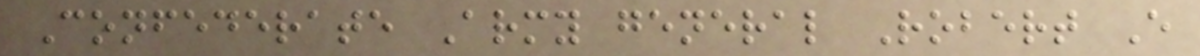Confederate Army general Robert E
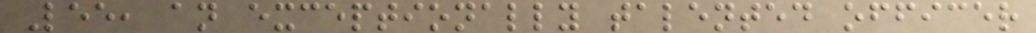Lee, an exceptionally talented officer
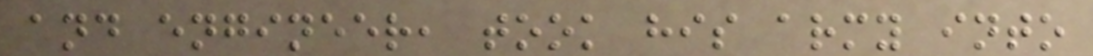and engineer, took his army into
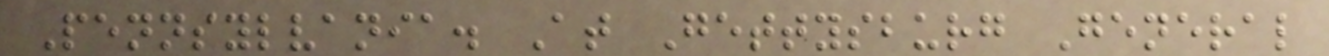Pennsylvania. At Gettysburg General
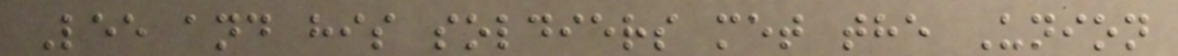Lee and his soldiers met the Union
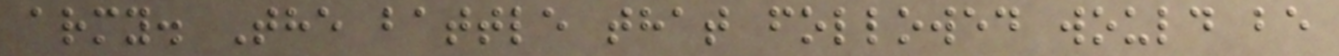army. The battle that followed would be
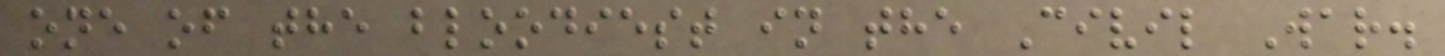one of the bloodiest in the Civil War.
